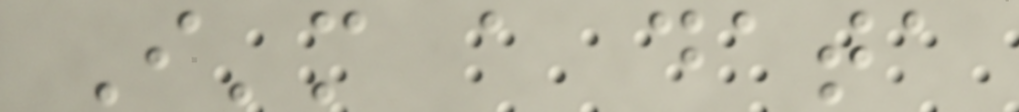I'm a data
